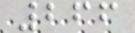266
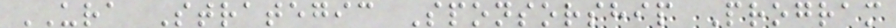URA Strategic Sponsorship Program
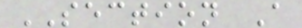SECTION A
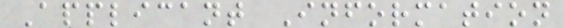Applicant Information
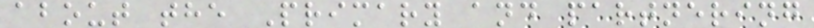about the Primary and partnering
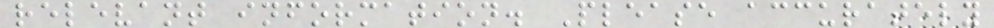relevant information. Please accurately
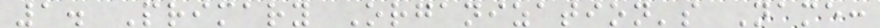1. Primary Organization's Name:
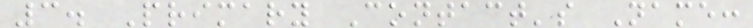3. Primary Contact's Name:
